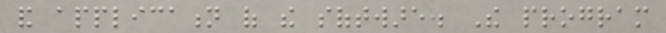and application of the software. The program
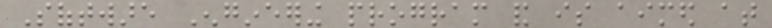Software Engineering program and is aimed at
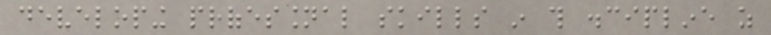developing professional skills in this discipline as
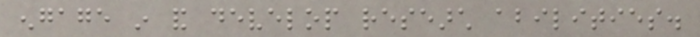engage in and develop research abilities.
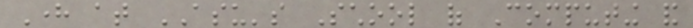Here at ASU's School of Computing and
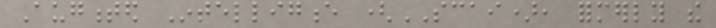Augmented Intelligence (SCAI), formerly the
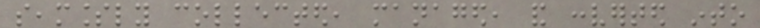seamlessly collected, managed, and converted into
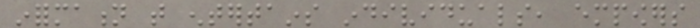information that entertains individuals, empowers
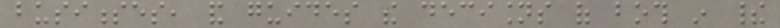businesses, and guides the decisions of both in their
